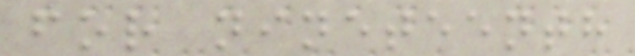for nineteenth
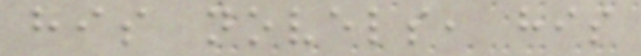his novels, his
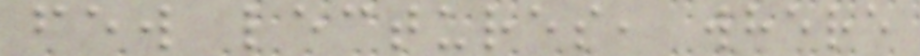few lectures, where
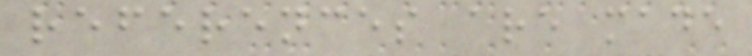references are made
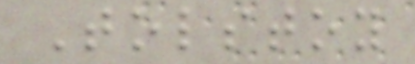Tolstoy
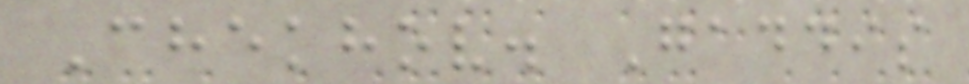Chekhov. Gaddis
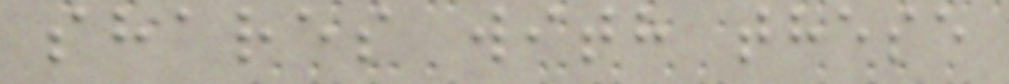shares with these
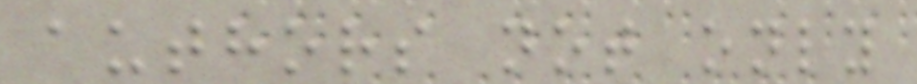authors not only
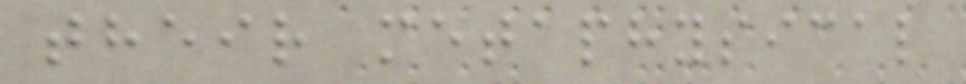their metaphysical
